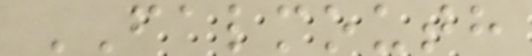FALMOUTH
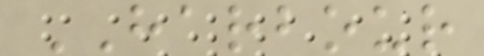HARBOUR
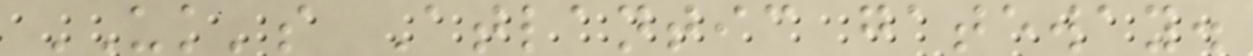UK's Atlantic gateway.
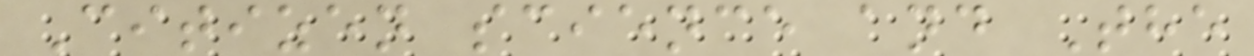Citizen science and The
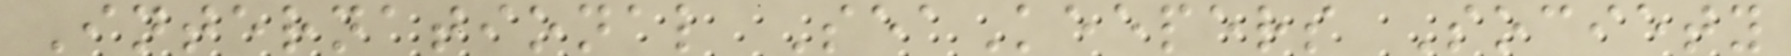International SeaKeepers Society
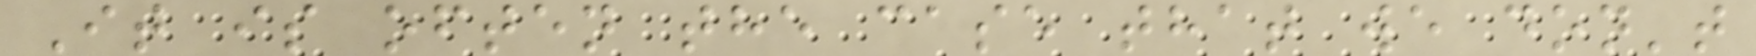It is often the case that we don't
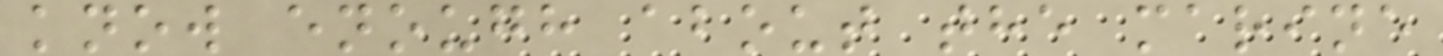know enough about the marine
